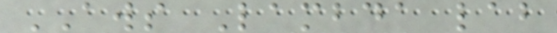AWS Lambda lab
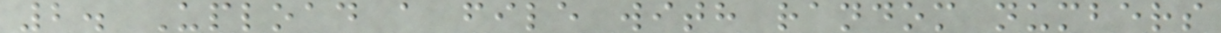2. Upload a file with random numbers
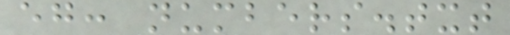eg: numbers.txt
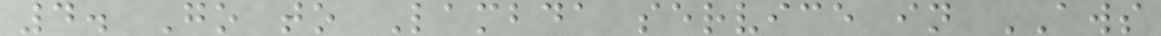4. Go to Lambda service in AWS
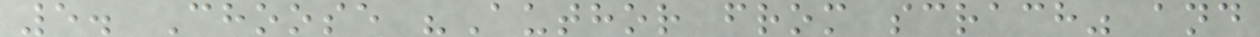5. Choose "Author from scrach" and
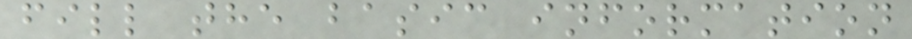fill the basic information
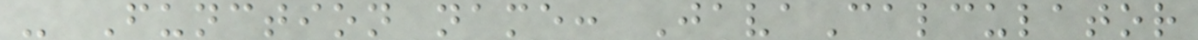- Function name: JavaCalculator
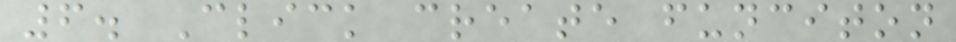6. Click create funciton
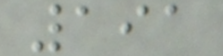191
